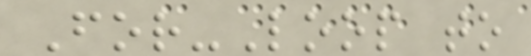For-Loop to
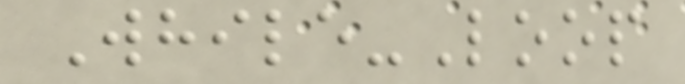While-Loop
